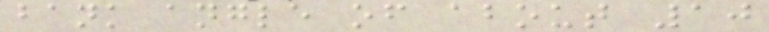bank angle of about 10
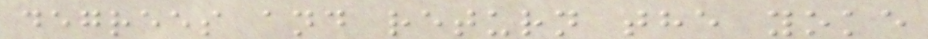degrees and return the yoke
